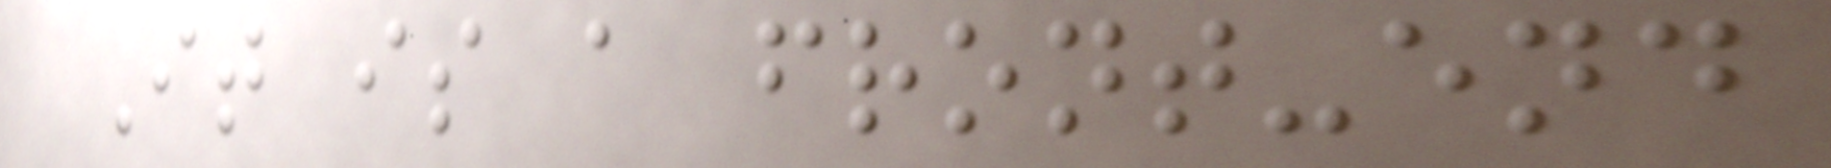It is a front-end
